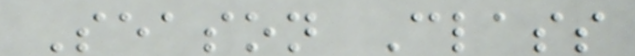Season Class
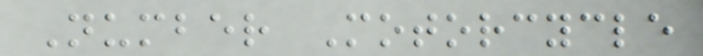Number Motorcycle
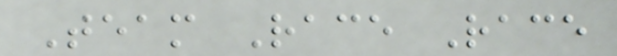Team Race Race
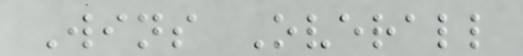Wins Overall
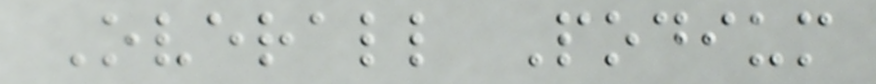Overall Podium
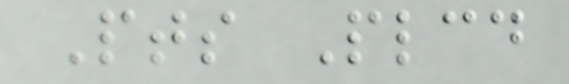Pts Plcd
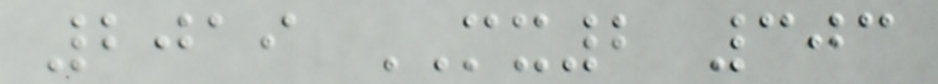2019 MX2 303
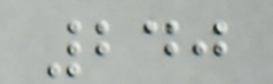240
